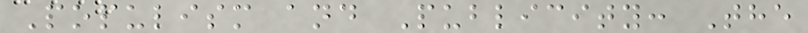Populism and Publicity: The
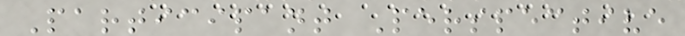Participant Perspective
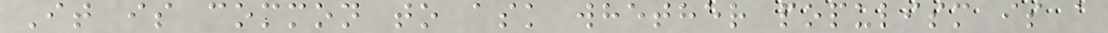It is common to ask whether populism is a
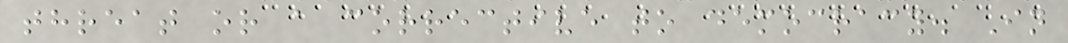threat or a corrective to democracy. In
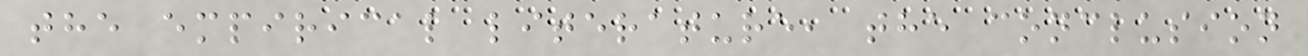the empirical literature, the conclusion
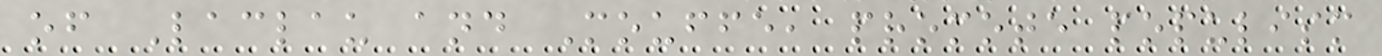of Laclau and Mouffe, promote populism
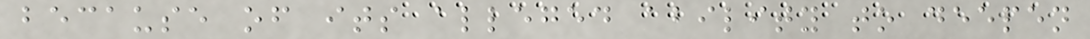because of its alleged ability to deepen
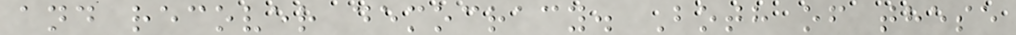and recover democracy. Both of these
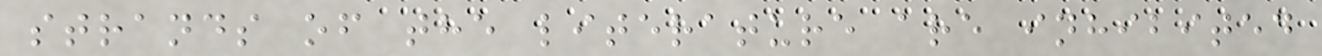strands of the literature are inhibited
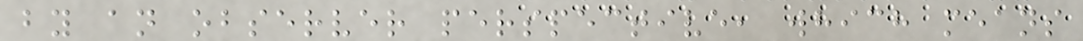by an observer perspective, which means
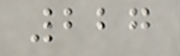227
